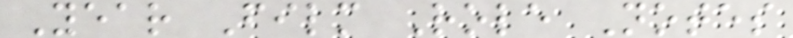Year Film Role Notes
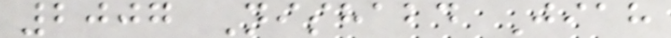2007 Nishabd Jiah
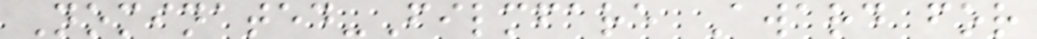Nominated-Filmfare Award for
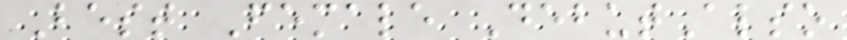Best Female DebutAlso
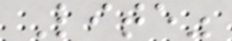Lite"
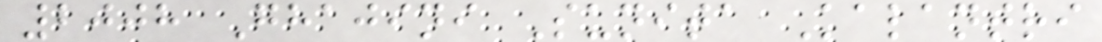2008 Ghajini Sunita Kalantri
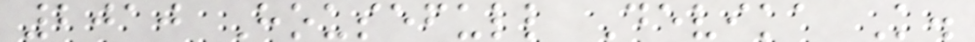2010 Housefull Devika K.
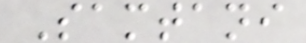Samtani
